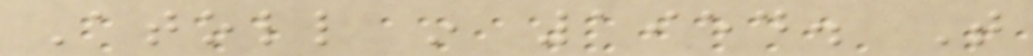Atoll in 1954. That
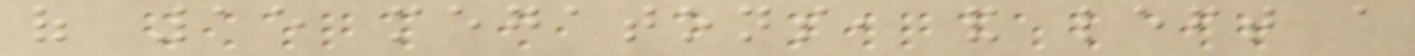of 15 megatons, and left a
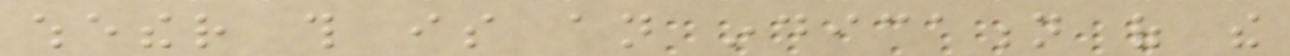whether this is an indication of the
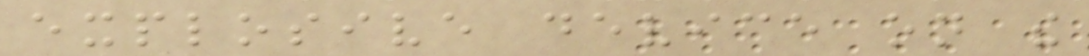explosive device on the
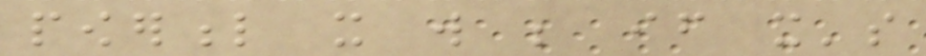powerful it will be if it's
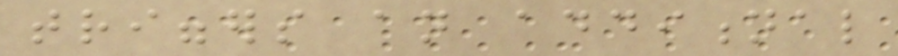triggers an additional
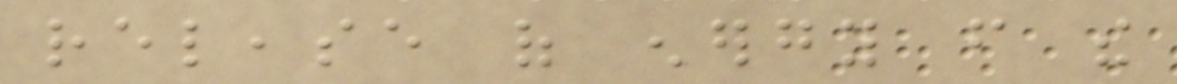release of energy from the
